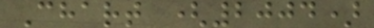Chart (2004)
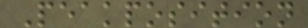Peakposition
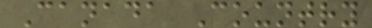Canada Country
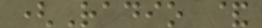(Radio &
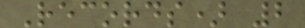Records) 2
